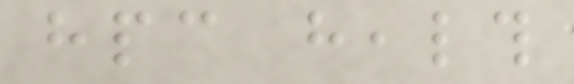hpc health
